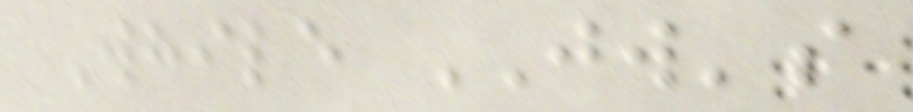While JW's
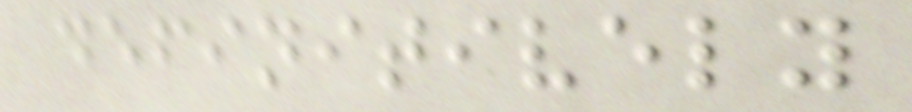definitively
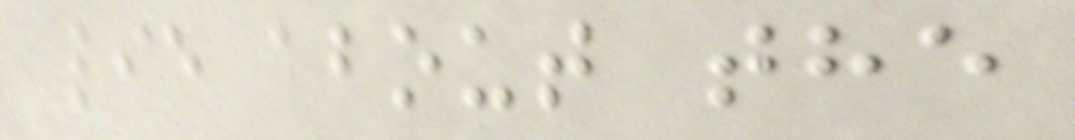lie about the
